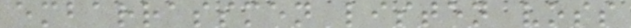embarrassmen listen voss
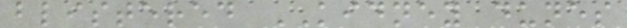blistered KIDNEY dunes
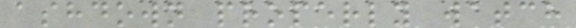ashdown properly watch
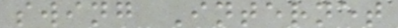swing Internet
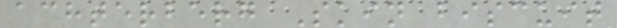achterberg Skin biscuit
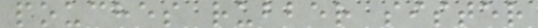pouches rubber sister
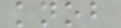knob
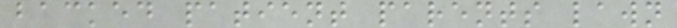backed patient parents lawn
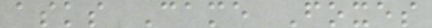asks Came Foxes
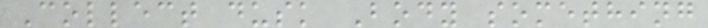Collect dusk Body something
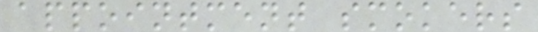appointment smokers
